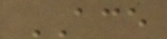ACE
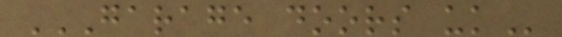GARAGE DOORS UK
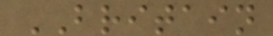BRITAIN
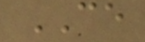CE
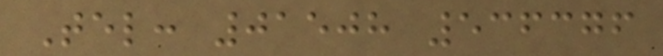Tel: 01508 536376
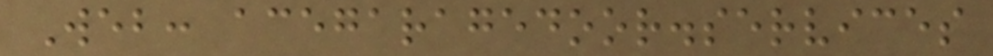Web: acegaragedoor.services
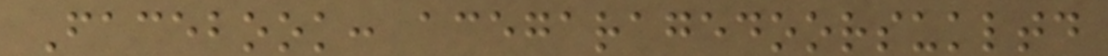Facebook: acegaragedoorsukltd
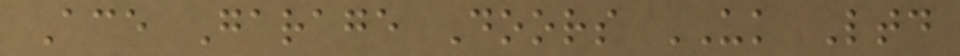Ace Garage Doors UK Ltd
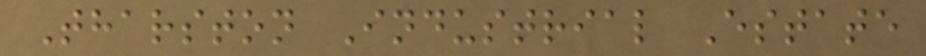Tharston Industrial Estate
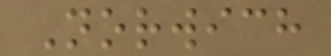Norwich
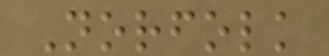Norfolk
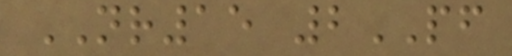NR15 2PF
